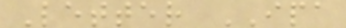Letter IPA
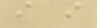i i
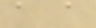a a
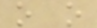o o
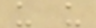u u
